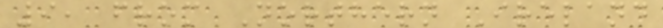9, from Northern Ireland
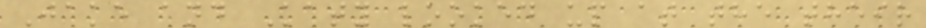Jake and Katy looked up at the their
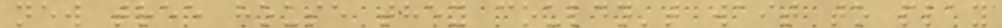new tree house they couldn't wait to play
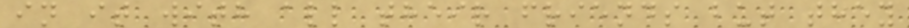in it with all their friends but they
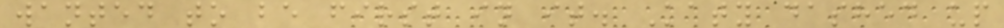wanted to be first in it. Katy dashed up
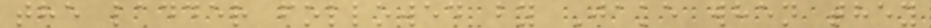the ladder followed by Jake when they
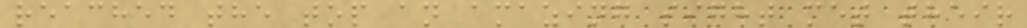reached the top an amazing sight met their
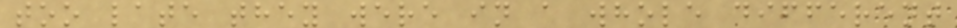too late they were in a whole different
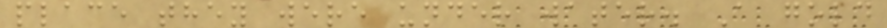place they were under water. A gold
